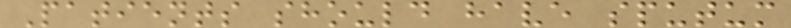Patients should have sputum
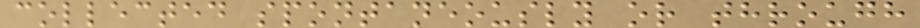collected spontaneously or through
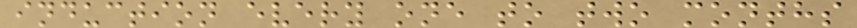induction every one to two months
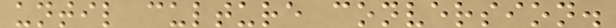until culture conversion.
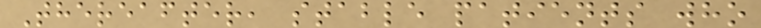Thereafter, stable patients who
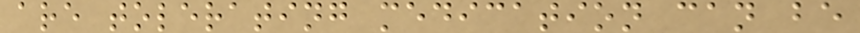are tolerating medication can be
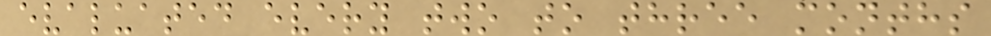evaluated every two to three months
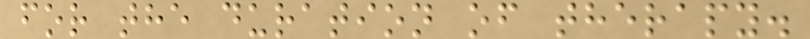for the duration of therapy.
